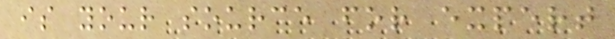is your source for expert
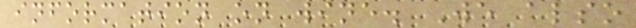information on wine. We also
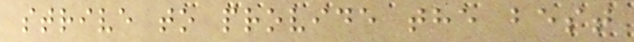strive to provide the best
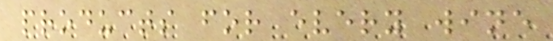products for every wine
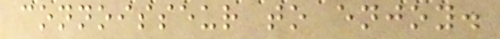connoisseur to enjoy.
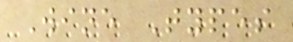Wine Types
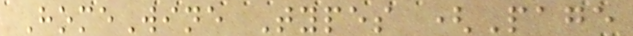HomeWine Types (Page
